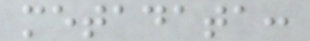metadata:
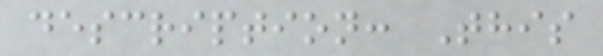description: This
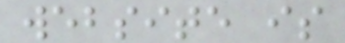website is
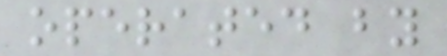operated by
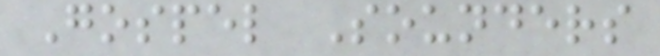Gospel Sounders
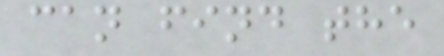can find the
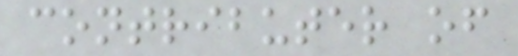contributer of
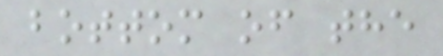bottom of the
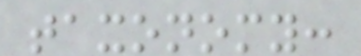taxonomy:
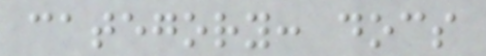category: docs
